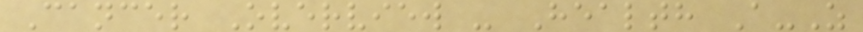Cancer Overview - Health A-Z
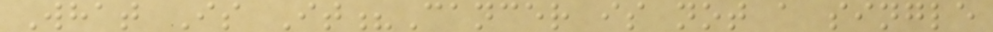What Is It?Cancer is not a single
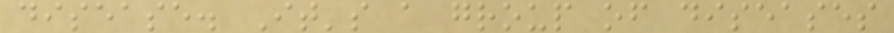disease. It's a group of diseases
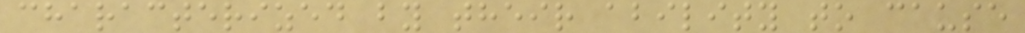characterized by their ability to cause
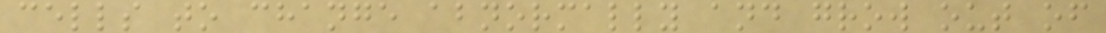cells to change abnormally and grow out of
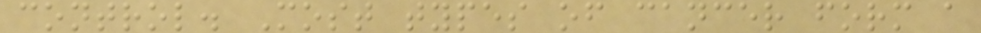control. Most types of cancer form a
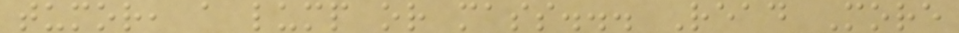tumor, a lump or mass... Read More
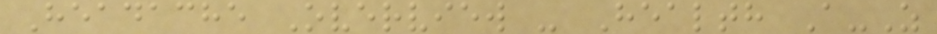Headache Overview - Health A-Z
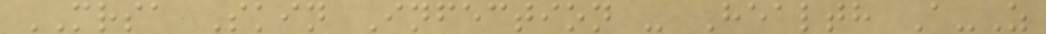MRSA Skin Infection - Health A-Z
